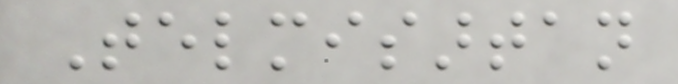Telmisartan
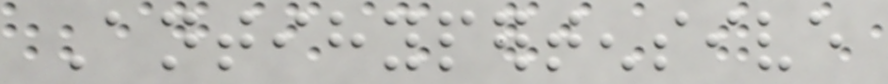Antihypertensive
